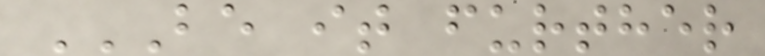BE IT FURTHER
